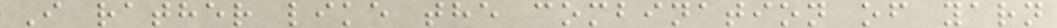I rather like the combination of yarn
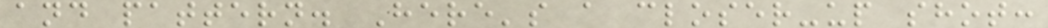and pattern. Here's a closer-up shot:
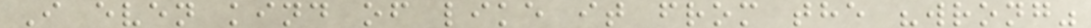I even kind of like it from the "wrong"
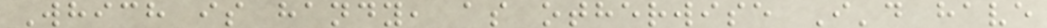Which is handy, as otherwise I'd have
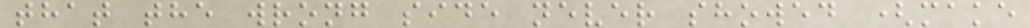that the wrong side never showed (make
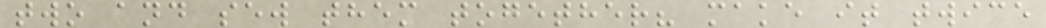two and sew them together? make it twice
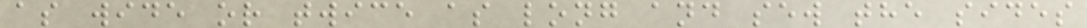as wide or twice as long and sew the sides
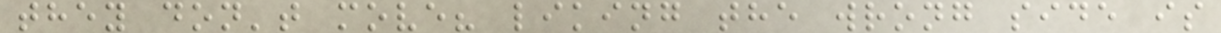they don't move? liking the wrong side is
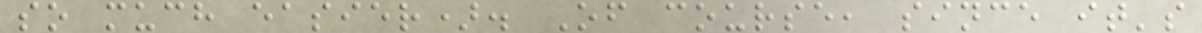so much easier). Of course, since it's
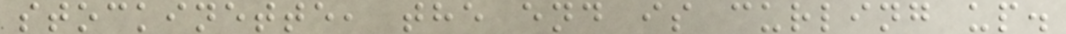stockinette, the end is curling up.
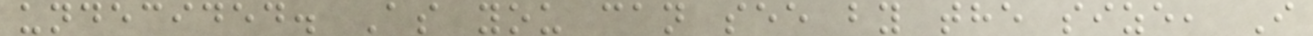undecided. As you can see by the size, I
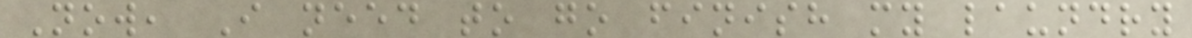Now, I need to go finish my laundry
